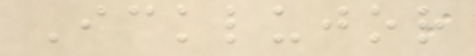Icklujor
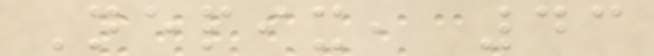Nepix, 43
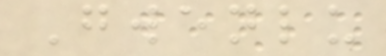Gwenlu
